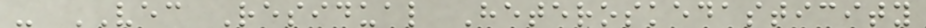- VEC Residual Heteroskedasticity
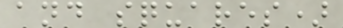and squares)
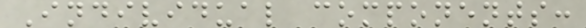Individual components:
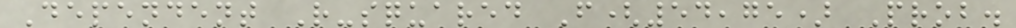Dependent R-squared F(54,75) Prob.
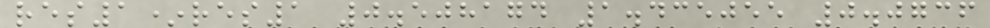res1*res1 0.508174 1.435055 0.0736
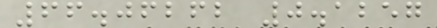66.06262 0.1257
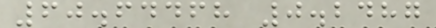60.64468 0.2487
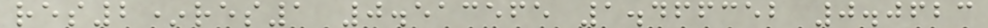res2*res1 0.513565 1.466352 0.0623
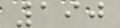190
